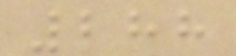288
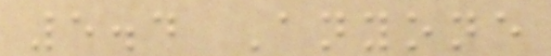5.4 Anyone
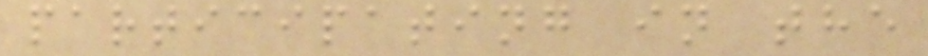participating in the
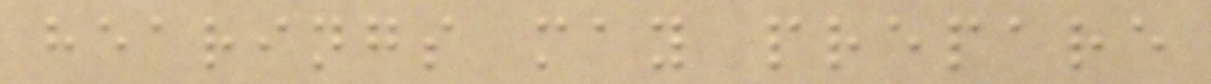hearings may prepare
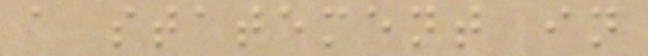a statement in
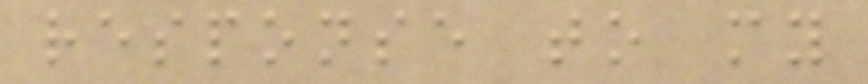response to my
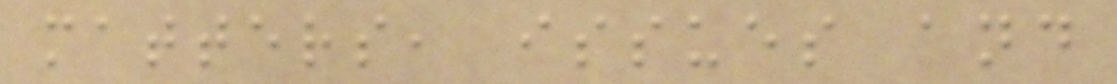matters, issues and
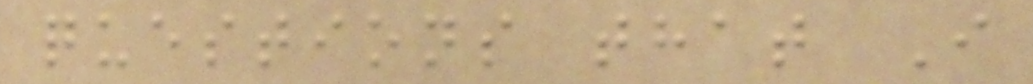questions that I
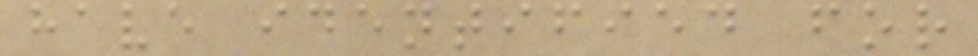have identified for
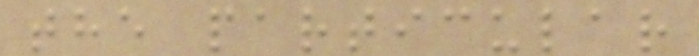the particular
